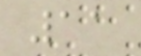11
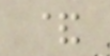&
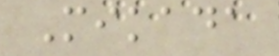Mikada
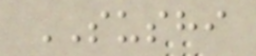SUSHI
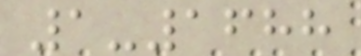1-1688
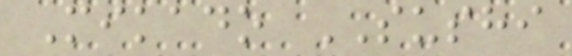Mikado SUSHI
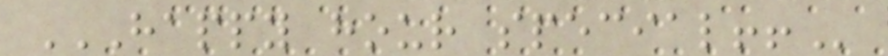HAPPY HOUR SPECIAL!!
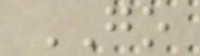GO
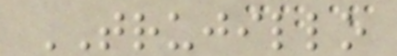TRUJILLO
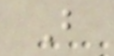B
